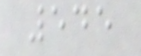545
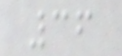36
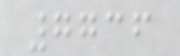7736
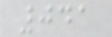041
